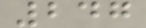247
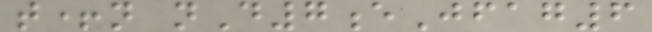t+n nD7eJfag6
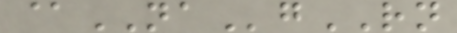@NAgRN
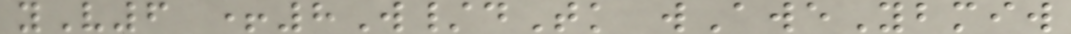yV6 +8W/dTk wAweYbmiw
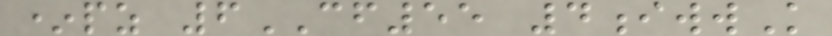*pz 6CF55 4iwwK
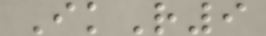IkR9
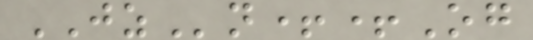JZn++Og
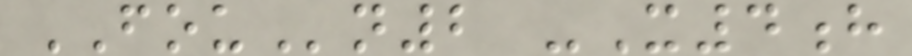FOUn2 -X4h
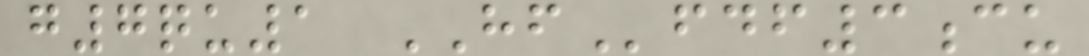g7qu1 HFfdf3cu
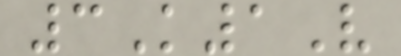3K1V
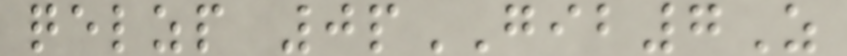qelzp 0pGIB7Z
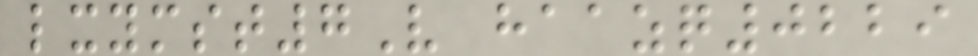lxymst7V haazq0229
